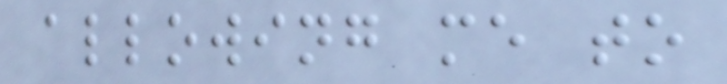allowing me to
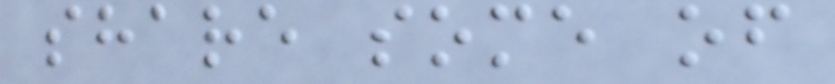share some of
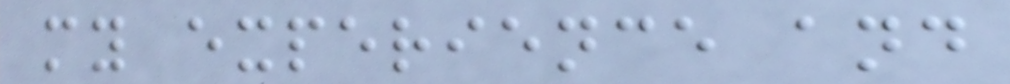my experience and
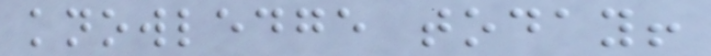knowledge today!
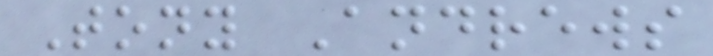Tony Andrews
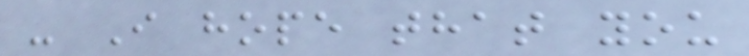- I hope that you
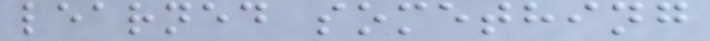learned something
